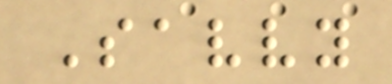Savvy
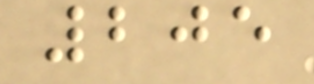205
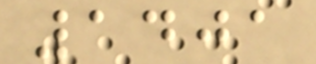1401
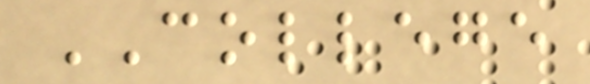COLLEGE
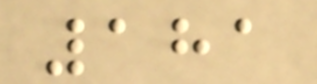181
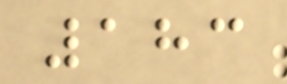183
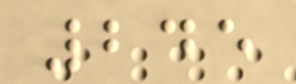245
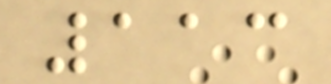113
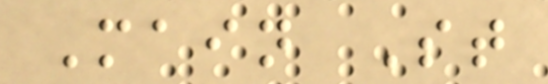Main St
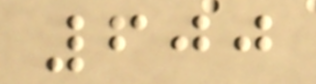600
